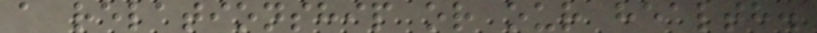a relationship or our health.
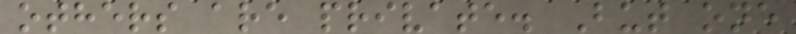others are private. But one
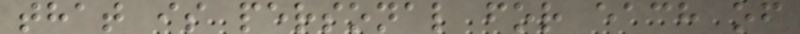that is personal for each of
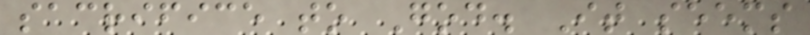sacrifice to God. It seems
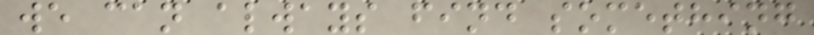we can always find something
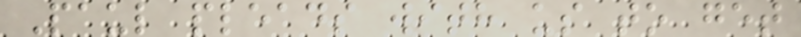Paul pleads with us to get
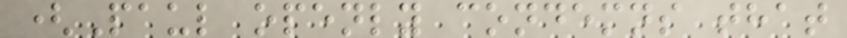(Paul openly condemns that
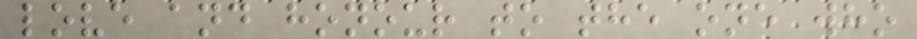love and honour to the one who
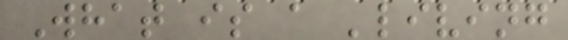What is a 'living
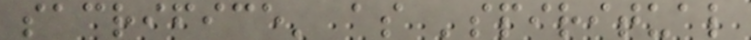sacrifice' as 'spiritual
